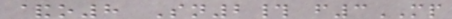&o8 Sn2# f3MP
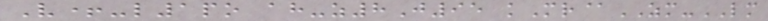V+-l1po ah-z8J95 kMr@ZM-LM
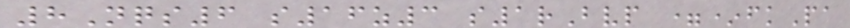8Nqs6 s16z3 s1rBvp =*fkPa
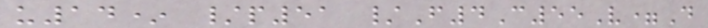u14* /p51 /F4C55V=D
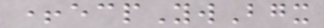+ecpYwBgx
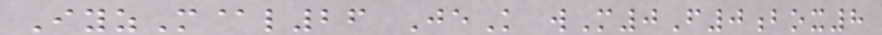IyzM@l26 JeK wM0F0box8
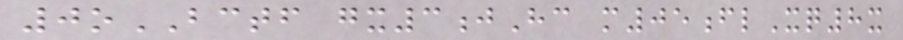0oBCTF gx3jHc m05flXq8x
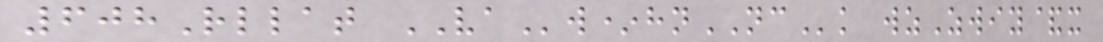608Rllat VAw*hnNCk wzZwiy&x
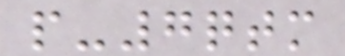p-7qtm
